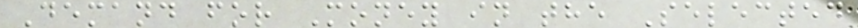Demand for Money in the Selected
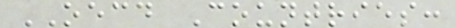OECD Countries:
